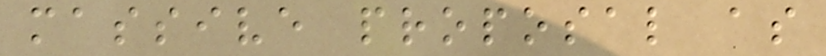massive proposal as
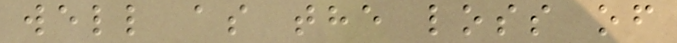well as the loss of
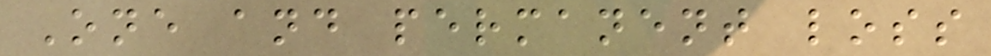One and permanent loss
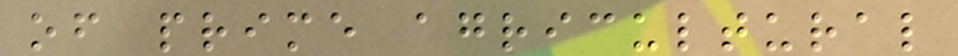of prime agricultural
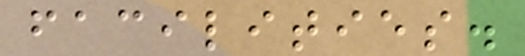facilities.
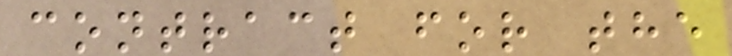contract for the
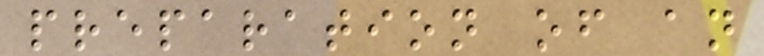preparation of an
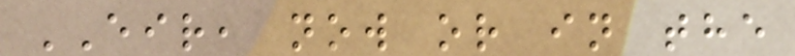EIR, now or in the
